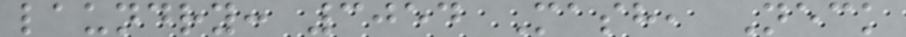laundry: 3054 Mash, Neck
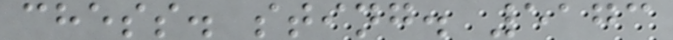chess. sting. 5173
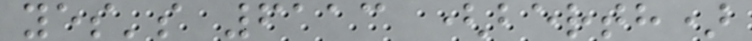yes's 6113 (berth)
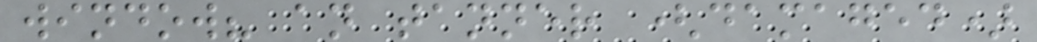window? an tanner (damaged)
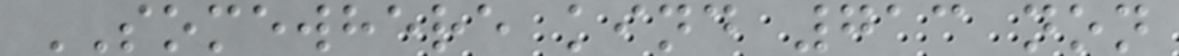SOMEWHERE kind 713 non
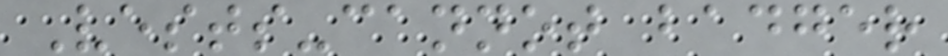Vests-cannot badger
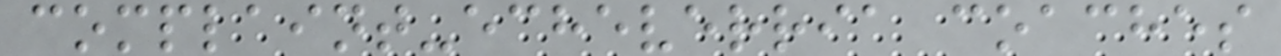complaint-echeverria coaches
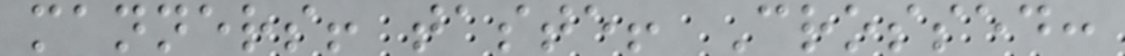manners! taste! Crossed:
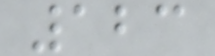123
